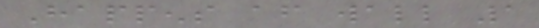Happens after wall 1
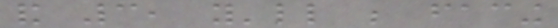and 3, you'll be facing
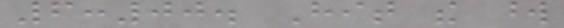6:00. Hit the word
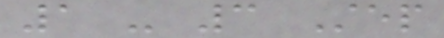1 - 3 Step
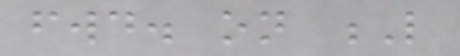fwd. on L
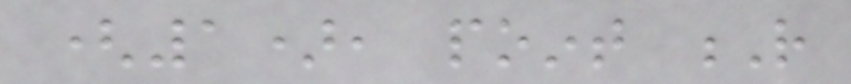(1), point R
